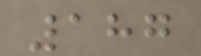187
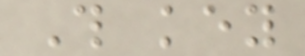This key
